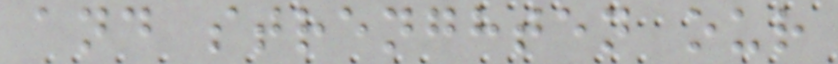and strenghten our
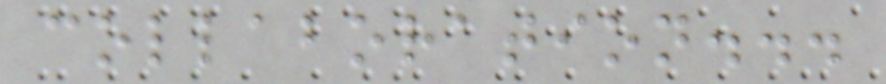collaboration...
